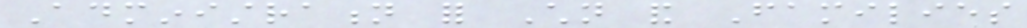Administration for Children and Families
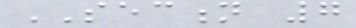SECTION 7
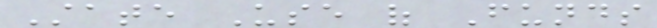State Use of Funds
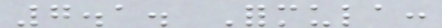7.1. Formula:
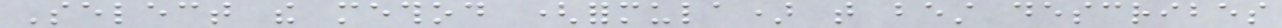Select the method (formula) that best describes
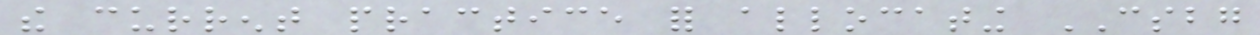the current practice for allocating CSBG
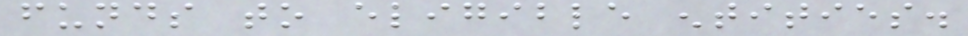funds to eligible entities.
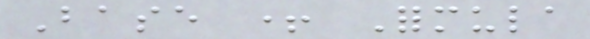Base + Formula
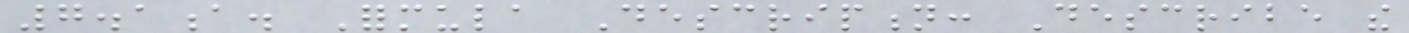7.1a. Formula Description: Describe the
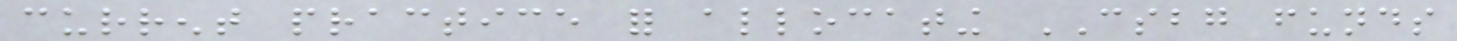current practice for allocating CSBG funds
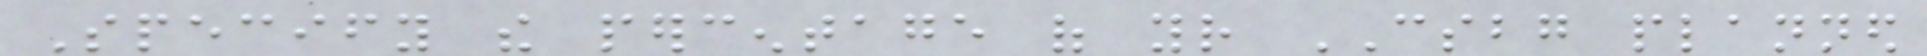Specify the percentage of your CSBG planned
